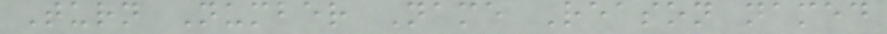Turn Number Name Reason named
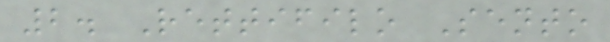2. Rettifilo Sento
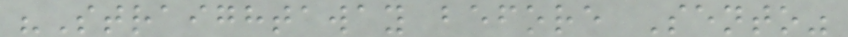"Straightaway before Sento"
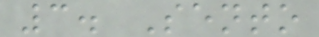3. Sento
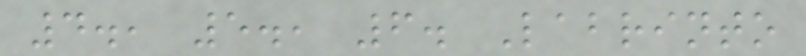4., 5., 6. Labrinto
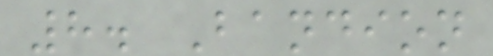8. Bandion
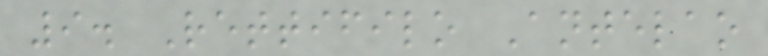9. Rettifilo Antelao
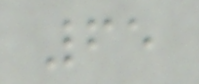65
